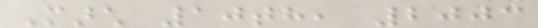March 10th, 2003
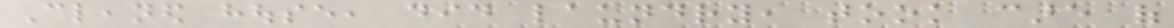Cleaned house, did laundry, took care of
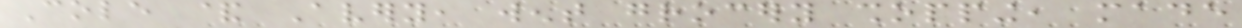Cole & Avery, went grocery shopping, made
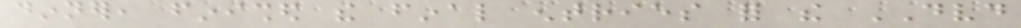dinner, finished the final entries for the DVD
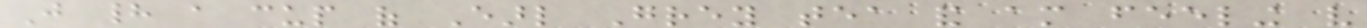Just had a cup of Earl Grey tea and am feeling very
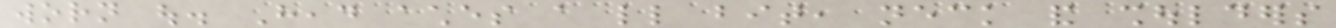worn out. Head aches a little bit, neck and shoulders
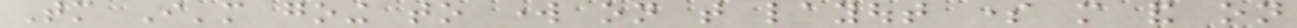Tomorrow I'm going to work on that layout some more and on
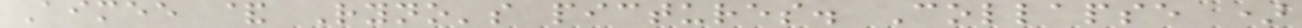Aimee & Ryno's pictures. Collapse )
